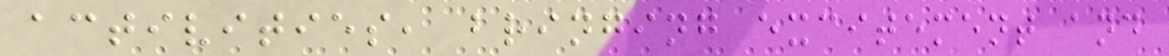activities, bringing excitement and
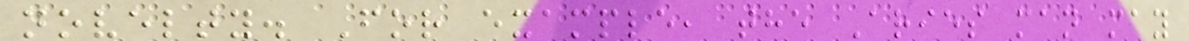novelty. For example, the Aries man may
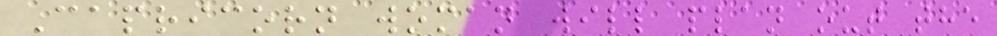Capricorn woman will plan out the
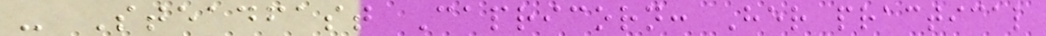- Steadfast Capricorn: Her practical
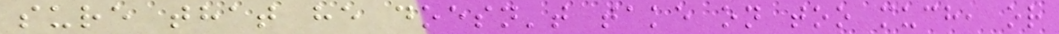sure that he doesn't take on too much, or
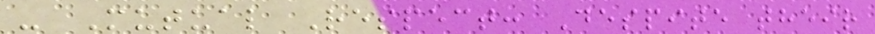- Mutual Respect: Despite their
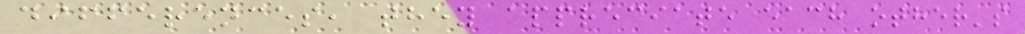differences, they appreciate each other's
